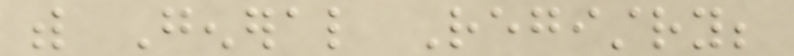with General Registry;
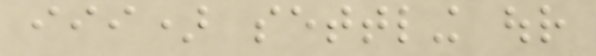iii) settling our
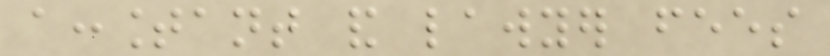accountant and lawyer fees
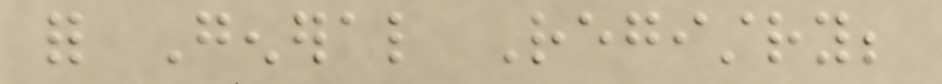for General Registry;
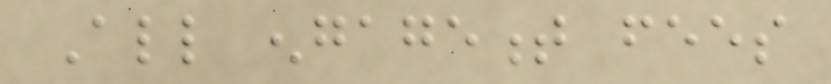All engagement fees
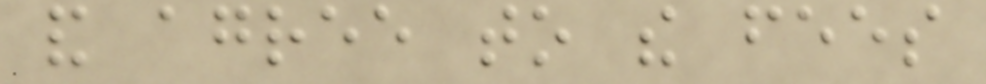and agree to the fees
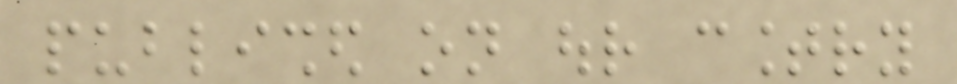published on our country
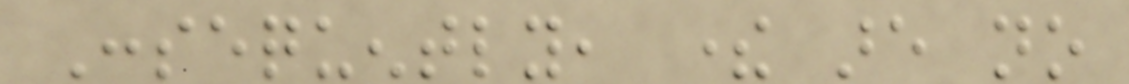Consequently, there are no
